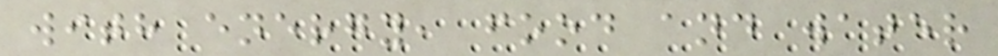with energy, food and water
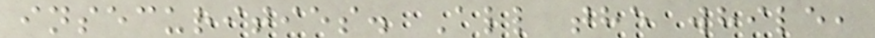insecurities. All the while,
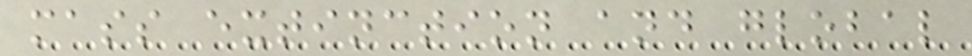mass extinction and global
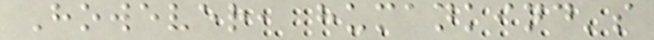However, humankind's
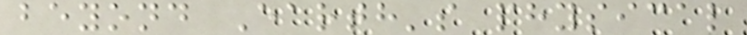beyond Earth's physical
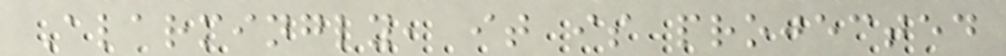Alarmingly, it is projected
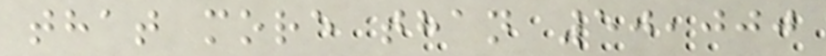that more than 50,000
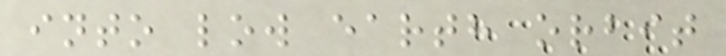into low earth orbit
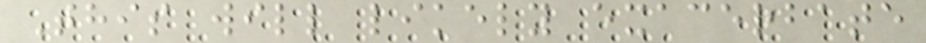This will likely exacerbate
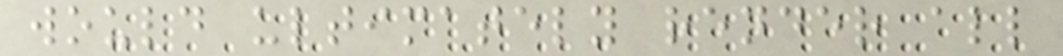would ultimately render all
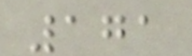171
